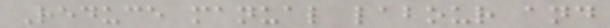Reduce manual labour and
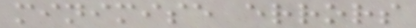minimise errors
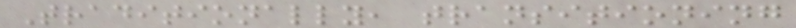Traditionally, transitioning
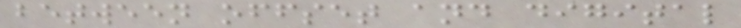between offset and digital
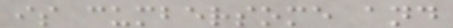is cumbersome and
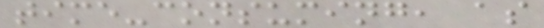time-consuming, as
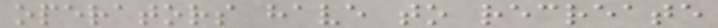operators have to recreate
